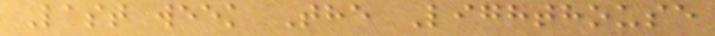Last week The Lighthouse
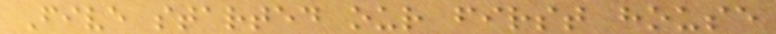Five started our first house
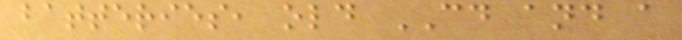batteries, old CD and a
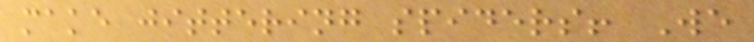make jittering spiders! We
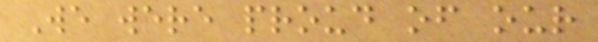We were proud of our
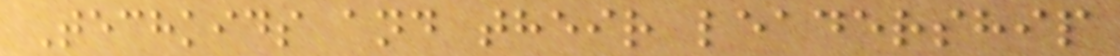Techkids and their leadership
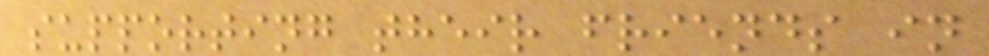supporting their friends in
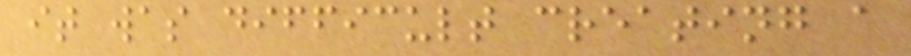it was difficult creating a
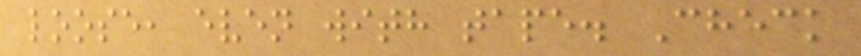loose, even with tape. Check
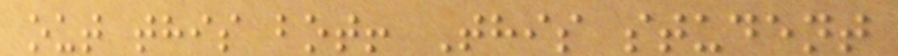out this bot! This student
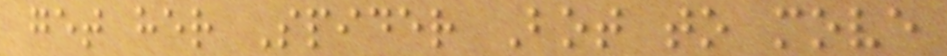get her Spider Bot to move
